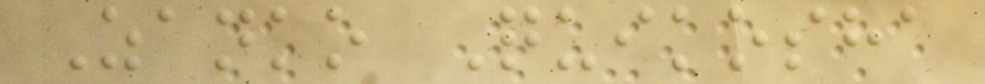Zanko Quikosha
